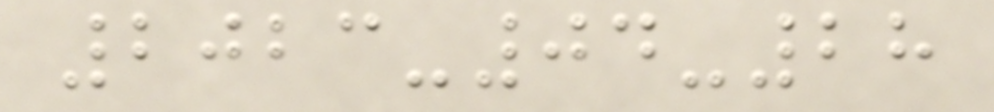2023-04-28
